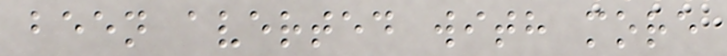been averted with more
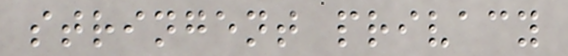stringent privacy
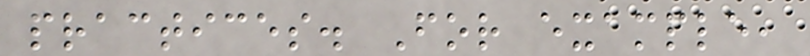practices. For example,
